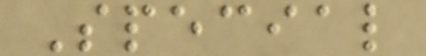Special
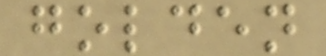golden
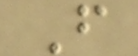F
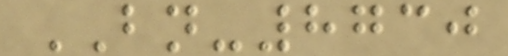BN-8730
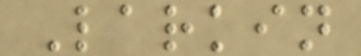Larkin
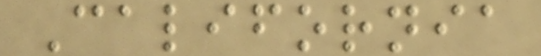California
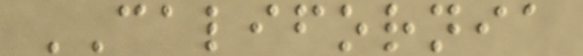CALIFORNIA
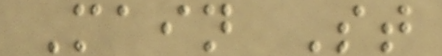Main St
